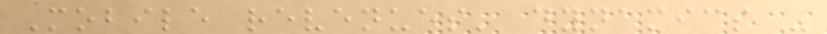Mobile revenues' dynamics -
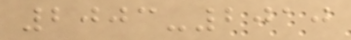2003-2010
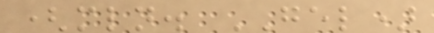(mln. GEL)
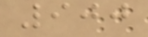900
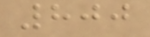800
